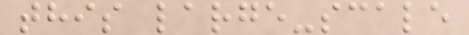this large-scale
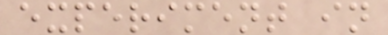experiment in
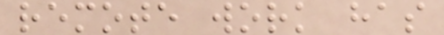remote work has
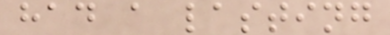had a lasting
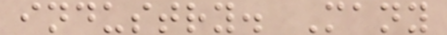industry. Many
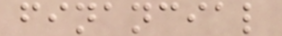financial
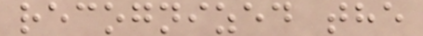recognized the
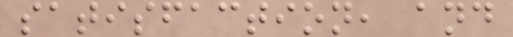satisfaction, and
